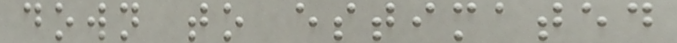down to estimated
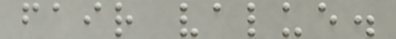fair value.
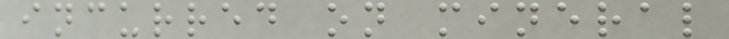incurred on mineral
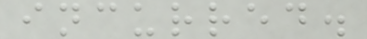incurred.
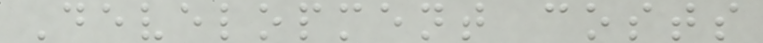Development costs
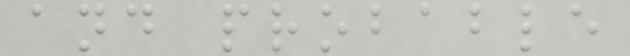and probable
